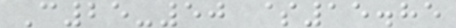C25-50 $15.85
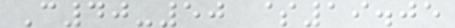C40-50 $19.05
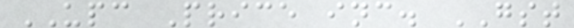UPC Price inc. GST
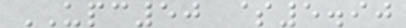UPC50 $5.90
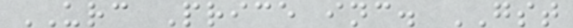URC Price inc. GST
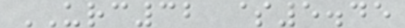URC32 $5.45
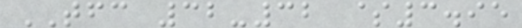TFC 32-32 $3.95
